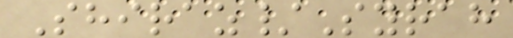Shiraz/Syrah
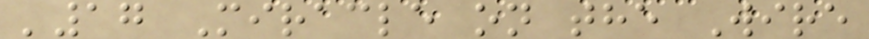'17 Miracle on the Wire
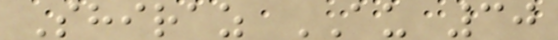Shiraz AU 30
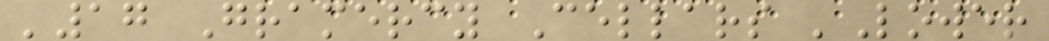'17 Gramercy Cellars 'Lower
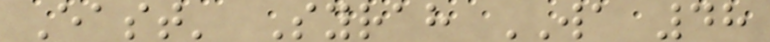East' Syrah WA 48
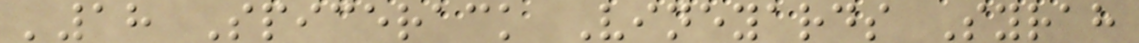'18 Spicerack Vineyards Syrah
